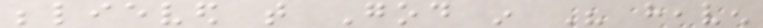believed that God in His heaven
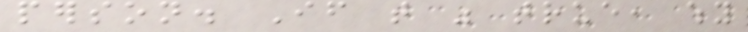person. If that was true, why
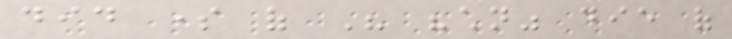did some of His "children" die of
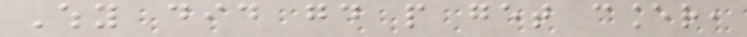Why did good people get cancer,
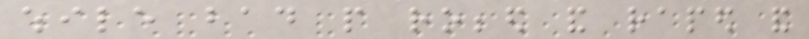while bad people robbed and raped and
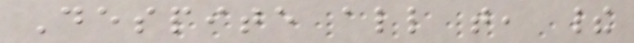Despite all that, their
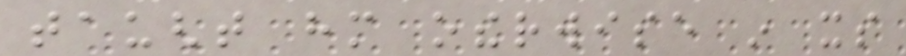taught him otherwise in its
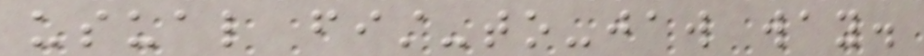usual fist-to-jaw way.
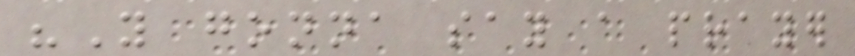"You gonna say a prayer
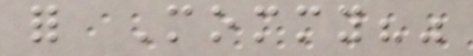for Mommy?"
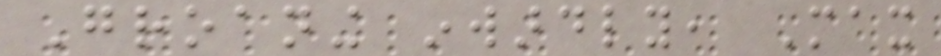Groaning inwardly, Max
